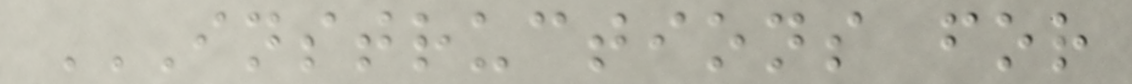INSTRUCTIONS FOR
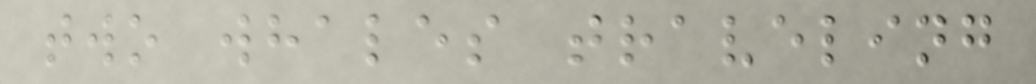two whales traveling
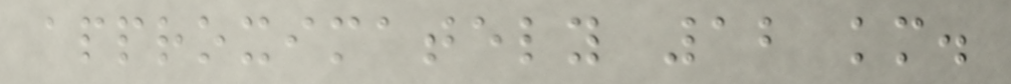approximately 12 km.
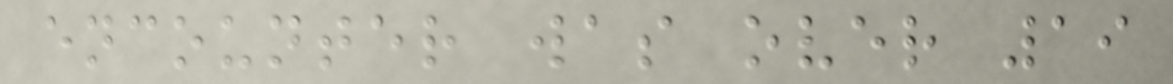encounter was over 19
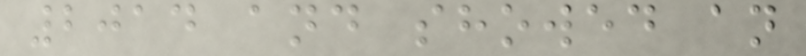2014 and showed an
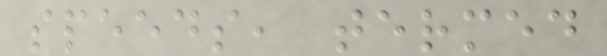speeds, termed
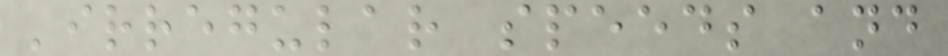'irregular speeds and
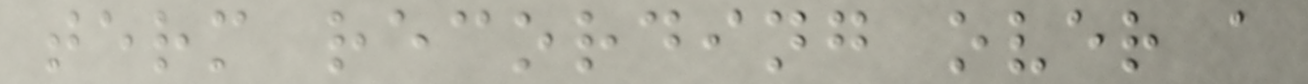term recording over a
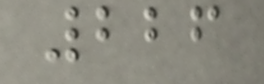226
